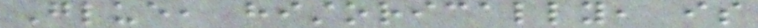Glue, historically, is
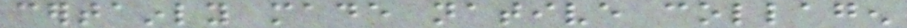certainly made native collagen
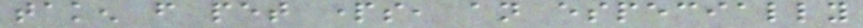taken from pet parts, an especially
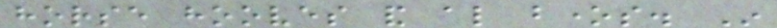horse hooves and also bones. In
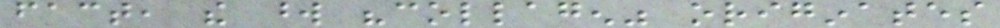fact, the word "collagen" originates
